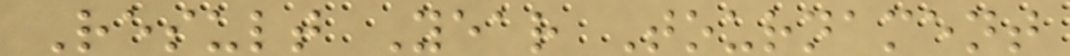Result Year Tournament
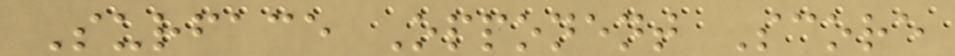Surface Opponent Score
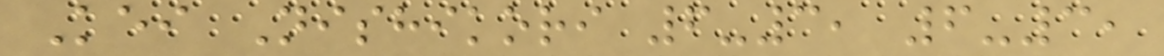Kei Nishikori 6-3, 6-3,
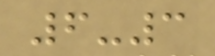6-3
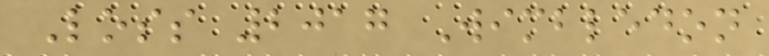Loss 2017 Wimbledon
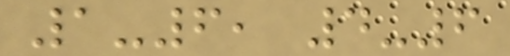1-6, 4-6
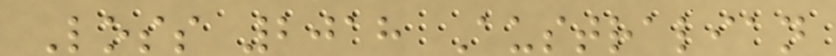Loss 2018 Australian
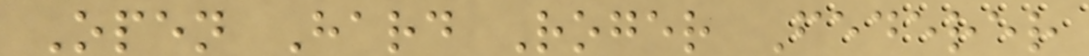Open Hard Roger Federer
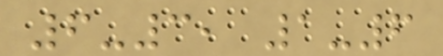6-3, 1-6
